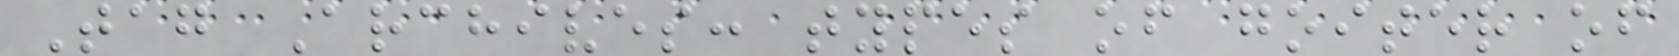Tag Archives: types of goiter of
